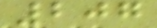207
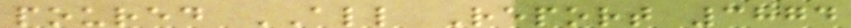poured ALL Report 3874
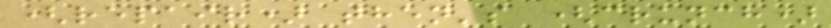(repair) then's (crunch)
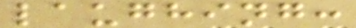laughing:
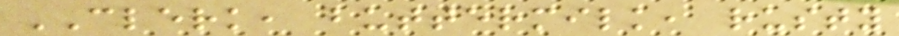CLERK, buttermilk, rusty
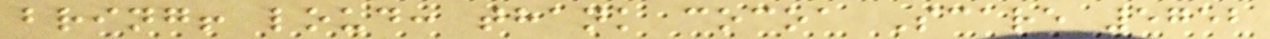bring! loud: thank cocoa Scare 5752
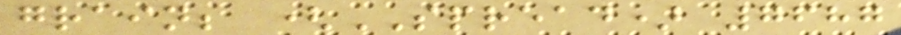grain; (SPREAD) 7687
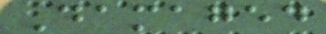Damaged
